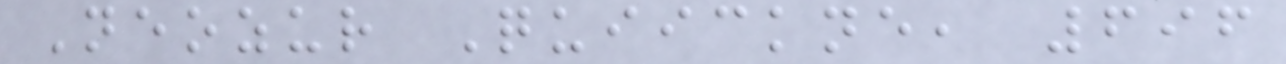Neozur Quiickne, 696
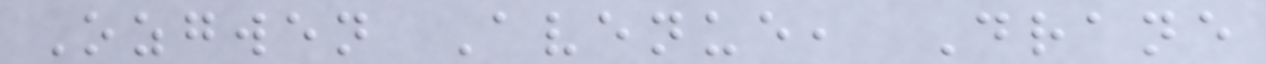Ozgwen Avenue, Drane
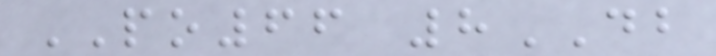PO66 8DB
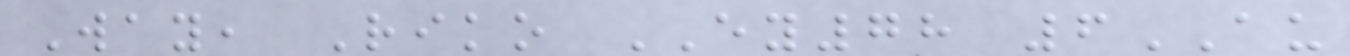Way, Riko EY78 6AU
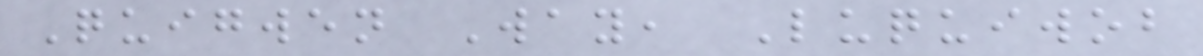Quigwen Way, Luquiwob
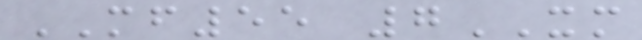MF55 7XM
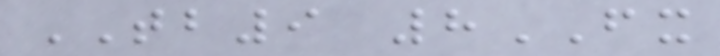TB9 8FX
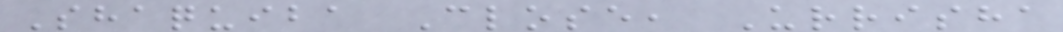Shaquiba Close, Urrisha
